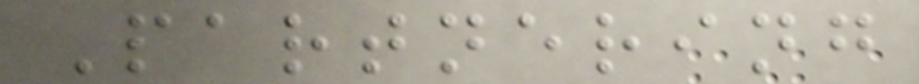Partnering
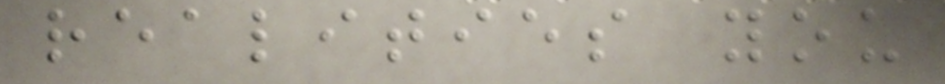realities you
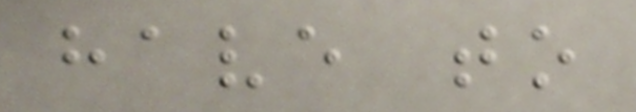have to
